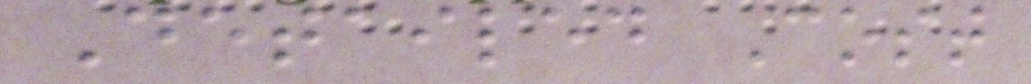Detailed Cost
